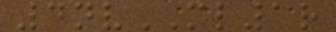4nvML1r
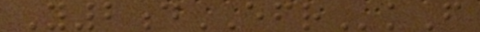Y2dEFRkF
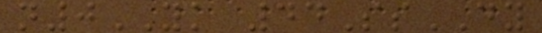n0YK 44SsDY
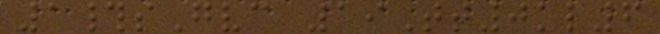1#sGvc 19Tt0kl6
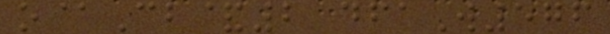o@Cb&2 dfaW576
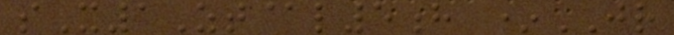sX1Zt@l5h *JR
